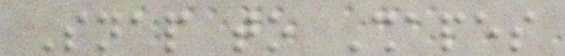Snap to Shapes
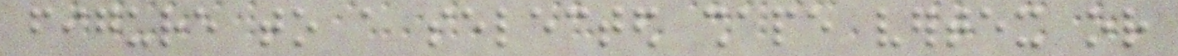figure to a selected shape vertex or
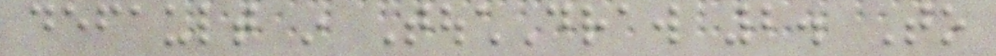default in TouchDraw 2. To
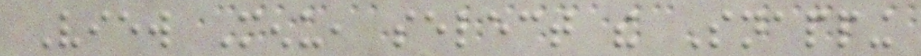View Menu, select the Snapping
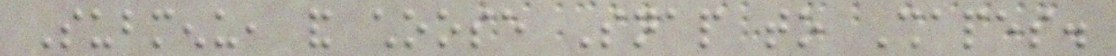Submenu, and choose Snap to Shapes.
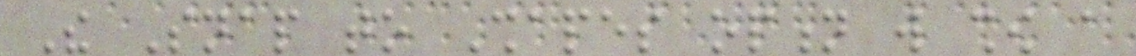The Snap to Shapes option will show a
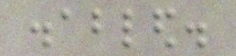disabled.
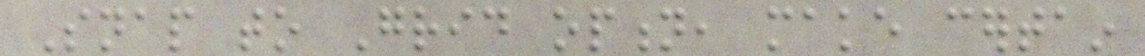Snap to Grid option, make certain
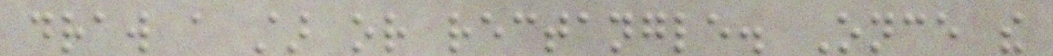draw a star or rectangle. Once the
